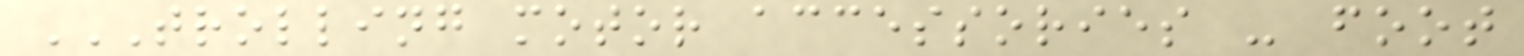TROLLING MOTOR ACCESSORIES - FOOT
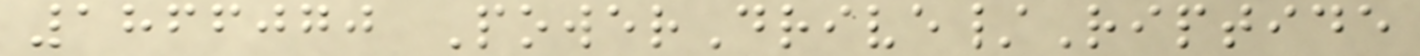1866070 PowerDrive/Riptide
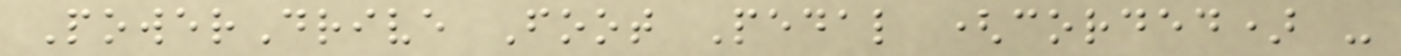PowerDrive Foot Pedal (corded) -
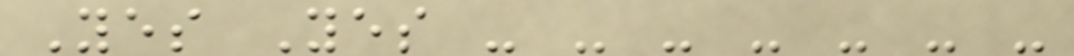Yes Yes - - - - - - -
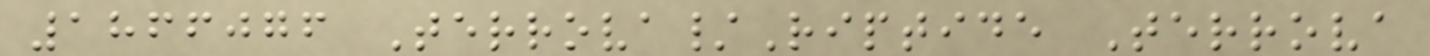1866076 Terrova/Riptide Terrova
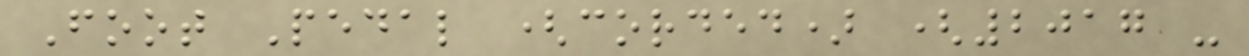Foot Pedal (corded) (2017 -
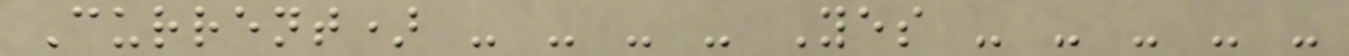Current) - - - - Yes - - - - -
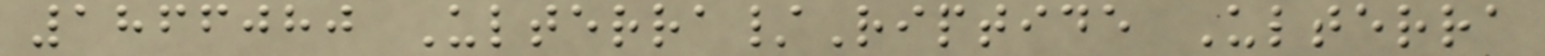1866080 Ulterra/Riptide Ulterra
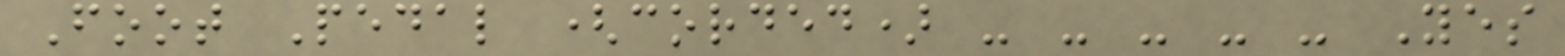Foot Pedal (corded) - - - - - Yes
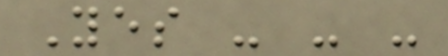Yes - - -
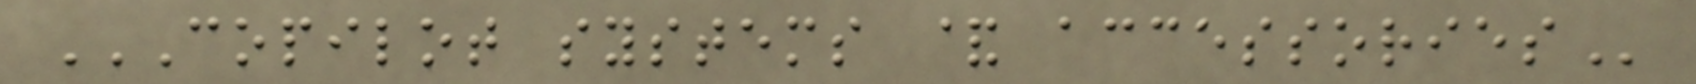COPILOT SYSTEMS & ACCESSORIES
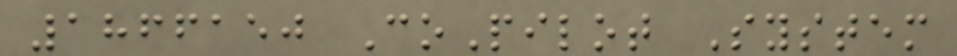1866150 CoPilot System
